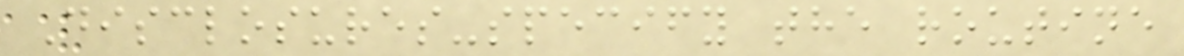Disclosures-specify the routine
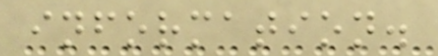information.
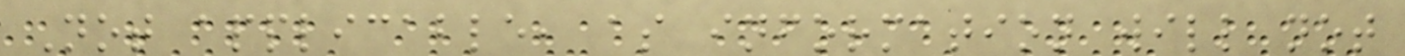Not applicable, as information will not
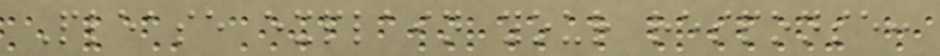Please explain your response:
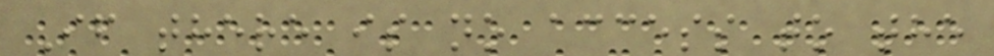If there is no access to the
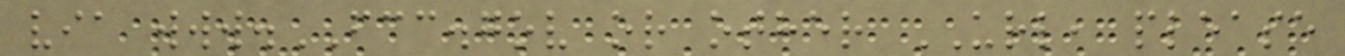via www.FCC.gov or other URL, please
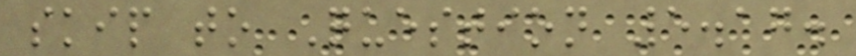skip to Question 5.17.
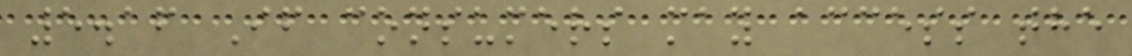5.16 If consumers may access the
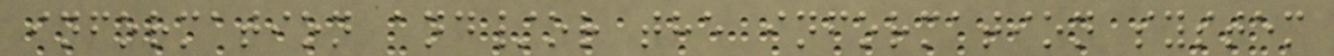information and/or the information system
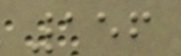156
